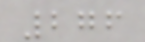276
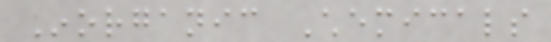Inorganic Chemicals
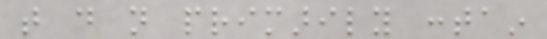that do not primarily contain
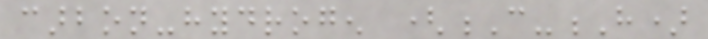carbon-hydrogen (C-H)
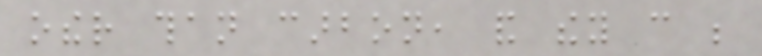other than carbon, and they can be
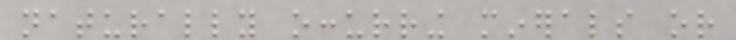naturally occurring minerals or
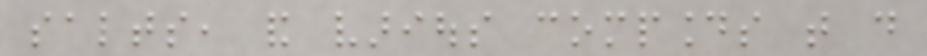salts, and various compounds that do
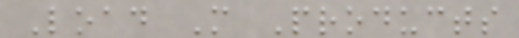Load More Products
